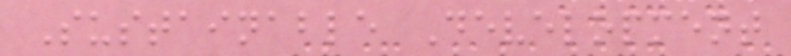Sustainable Development
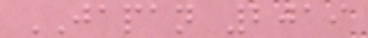JAPAN 2019
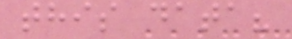this data?
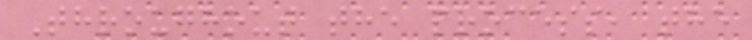Throughout the process, the
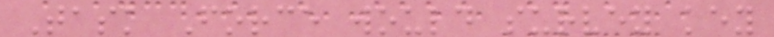Task Force would survey key
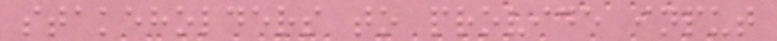stakeholders to provide input
